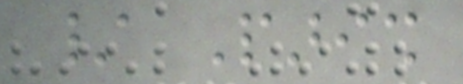/ Parish
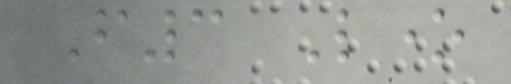F3 Lone
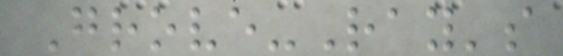Grove-Ray's
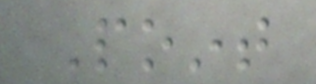Point
